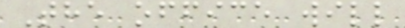The office will
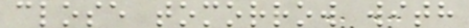close tomorrow with
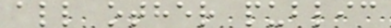all other public
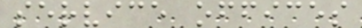service offices
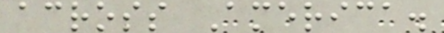across America.
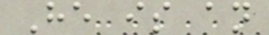He is an
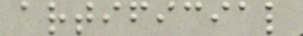artificial
